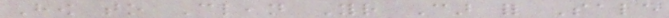How to Clean Your Car for Sale
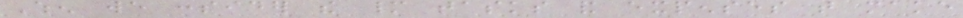When we consider the many tasks and expenses that make
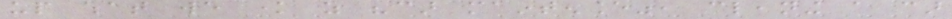up what we know as "car maintenance", cleaning a car
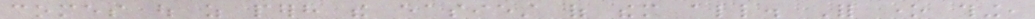comes out as perhaps the easiest of them all. For one thing,
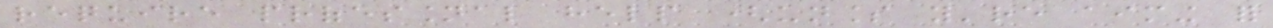require professional help (unless you're aiming for
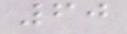60
